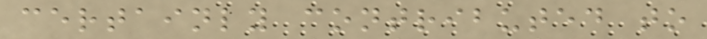certainly contributed to
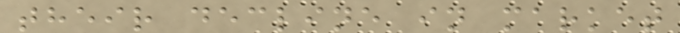their decline in market
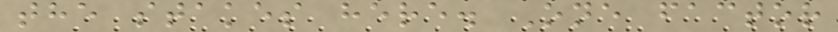the stakes here. One factor
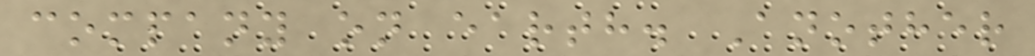company on earth. Another
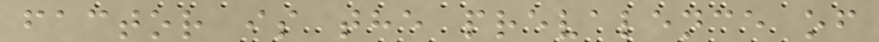factor is the prevalence of
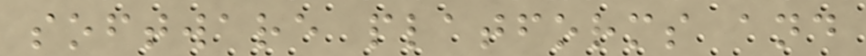software platforms and
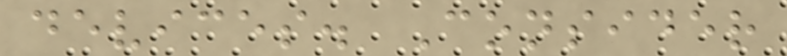devices. Consider
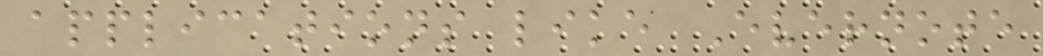applications like Evernote
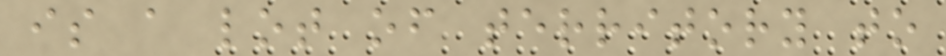is a lot of territory to
